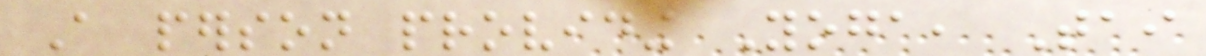A person providing Yoga, Tai
